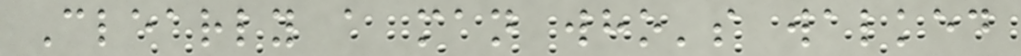Clearly a man who's walked
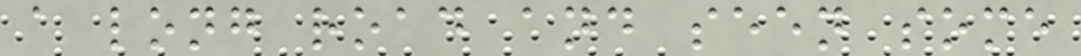a long road and seen some
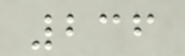236
